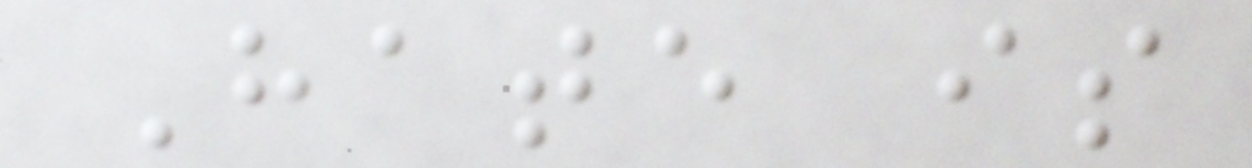Hate is
